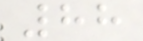88
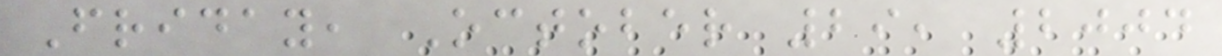Friday, October 29, 2004
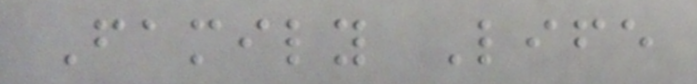Family Life
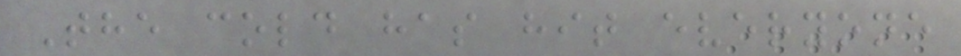The cold has hit everyone
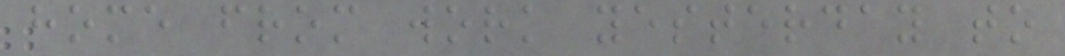home from work yesterday to
